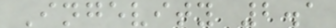Ingevity 2.1
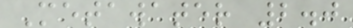Metawater 2.0
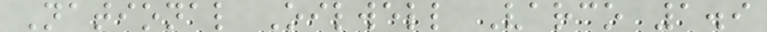National Oilwell Varco 1.9
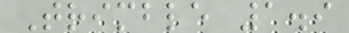Trimble 1.9
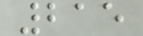215
